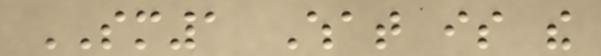SM1 What is the
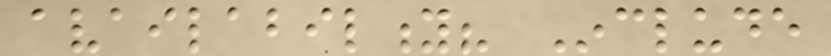availability? Include
